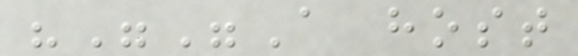"""A host
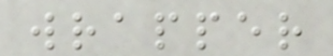wrapper
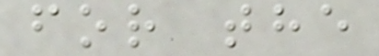for the
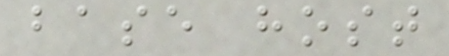base host
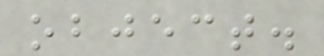object.
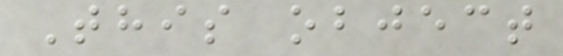This object
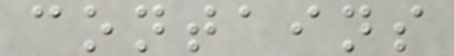contains
